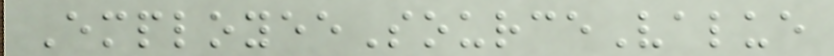EmployeeSourceValue
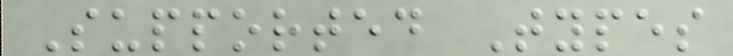Supported Types
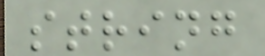string
